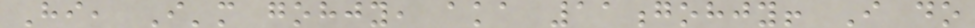Hi, I'm gohjy, aka 11gohjy! I do
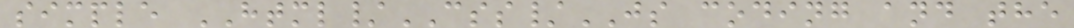simple HTML/CSS/JS coding and the
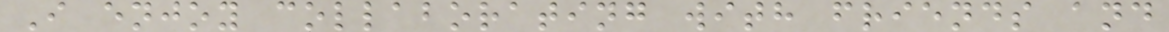I enjoy collaborating with friends and
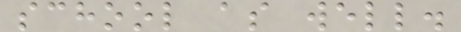school as well.
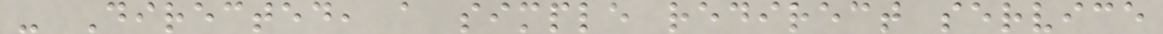- Directed, a simple redirect service
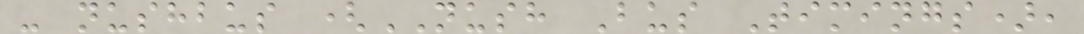- nushbus (NUSH Bus Timings),
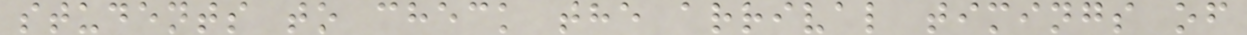students to check the arrival timings of
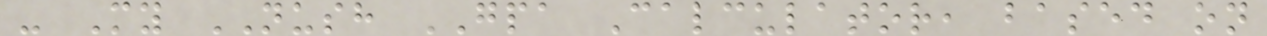- My NUSH GPA Calculator, based on
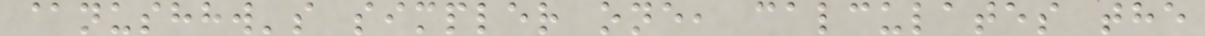@nushhw's simpler one, calculates the
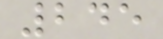245
